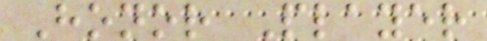Honor Player
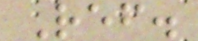Ref.
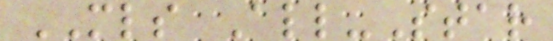MLS All-Star
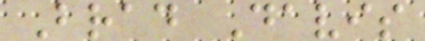Brad Davis
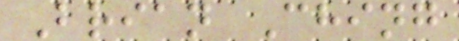Brian Ching
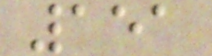151
